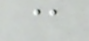@
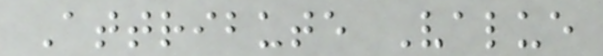Attribute Value
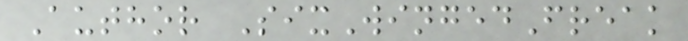Author SixWingedFreak
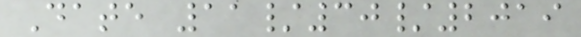Date 11/30/2019
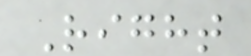Right
